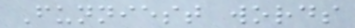Funniest words
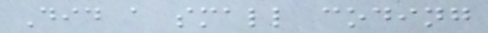Did a small coding
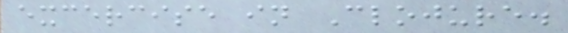excercise in Clojure.
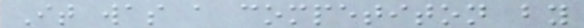It was a competiton by
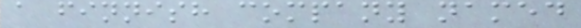a finnish company named
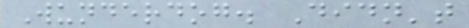Wunderdog. Didn't
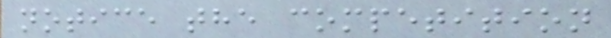notice the competition
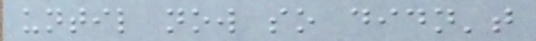until now so didn't
